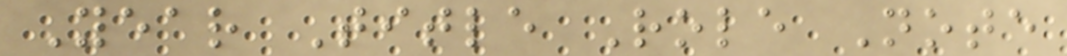Year Title Role Note
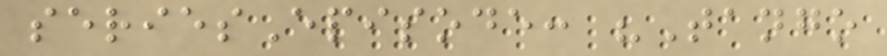seriesEpisode: "Tango
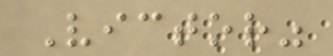Victor"
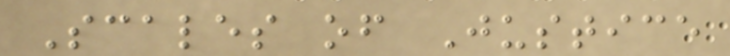Scales of Justice
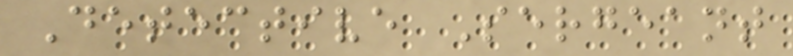Detective Sergeant
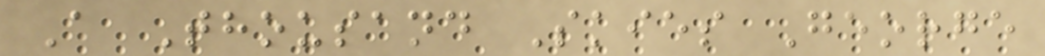A Thousand Skies George
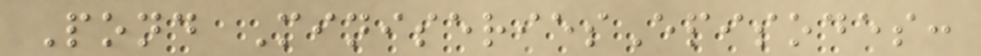Pond MiniseriesEpisodes:
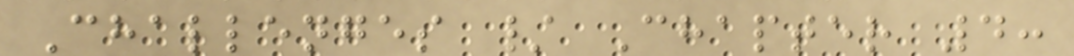Challenges / Chapter 4:
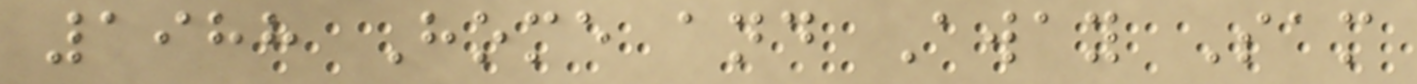1988 Home and Away Sam
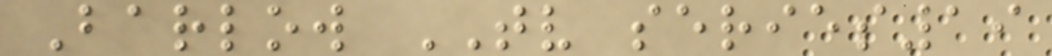Barlow TV series19
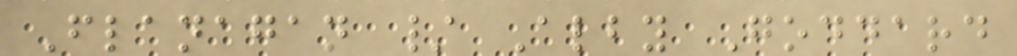Flanagan / Alby Goddard
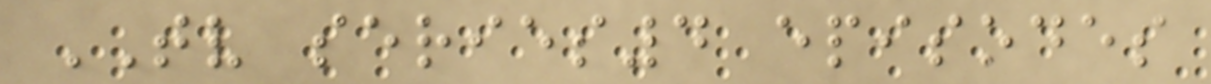TV series4 episodes
